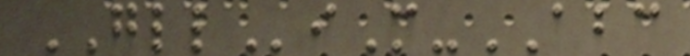GLLiM-ABC
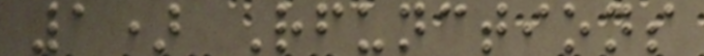1) Rfunctions
